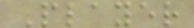Player
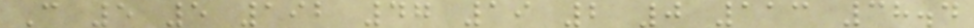C 5 5 192 47 19 2 0 113 38.4
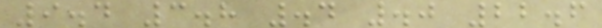9.4 3.8 .4 .0 22.6
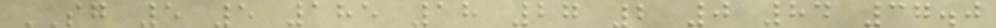SG 5 5 185 18 27 2 0 84 37.0
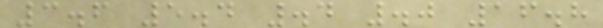3.6 5.4 .4 .0 16.8
